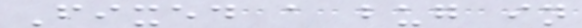Fixed a bug in
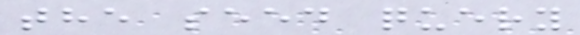the seed query
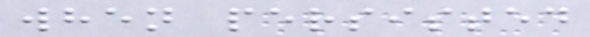when persisted
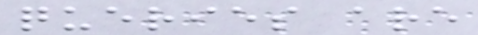queries are
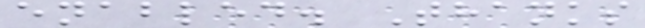enabled. Thanks
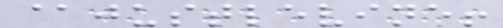@justlevine!
